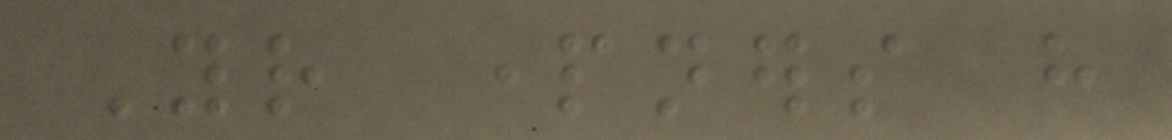Your partners have
